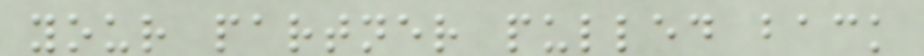your partner pulled back
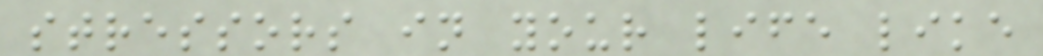stressors in your life like
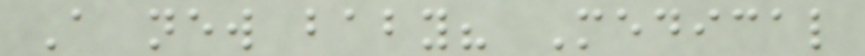A new baby? Medical
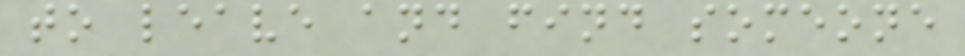to leave and find someone
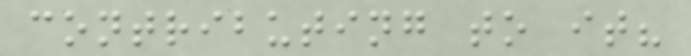contributing to it?
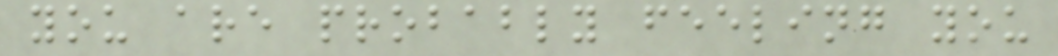you are probably feeling you
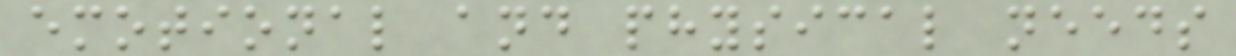emotional and physical needs
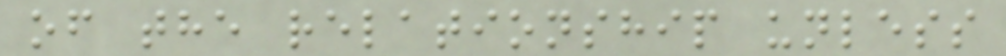of the relationship unless
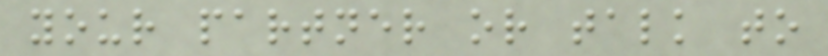your partner or talk to
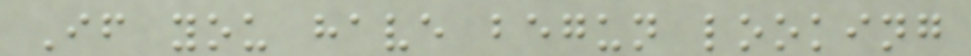If you have begun looking
